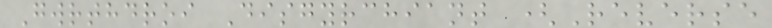Gwrthdroi Disgyrchiant (Reverse
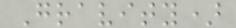Gravity)
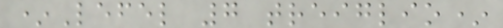*Lefel 7 treiglio*
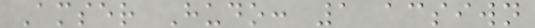Amser Hudo: 1 acsiwn
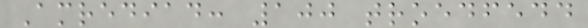Amrediad: 100 troedfedd
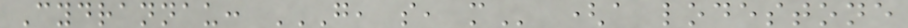Cydrannau: G, S, M (a lodestone
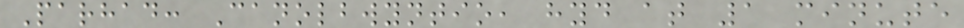Parhad: Canolbwyntio, hyd at 1 minute
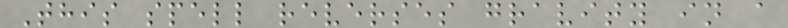This spell reverses gravity in a
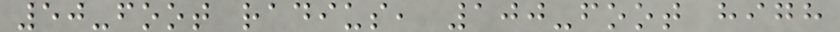50-foot radius, 100-foot high
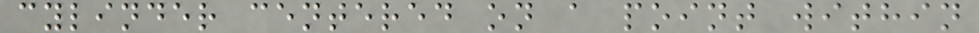cylinder centered on a point within
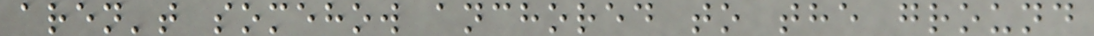aren't somehow anchored to the ground
